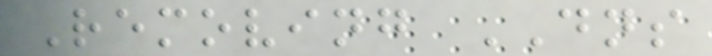Removing DNS
